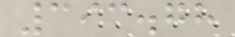393.78
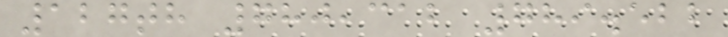127th 780,312 789.522
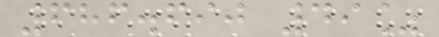686.690 49%
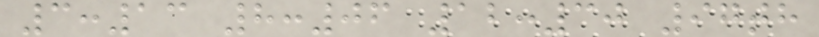3:13 8:06 12:30 97th
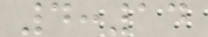4:14
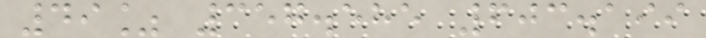49% 357.585 603.199
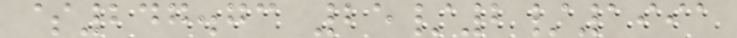$247.73 25/2/1991
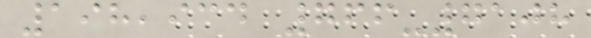198,934 766-7108
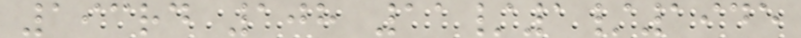193rd 108 11/1/1945
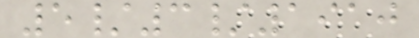5/3/1910
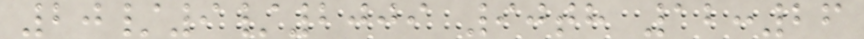20/9/2009 90th 12:26
